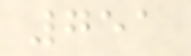751
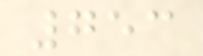753
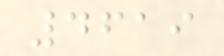4619
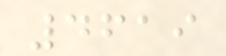4619
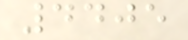4405
